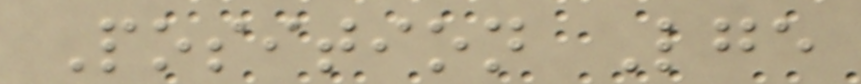Position Lge
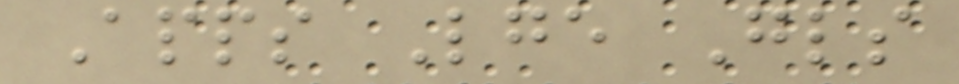Apps Lge Gls
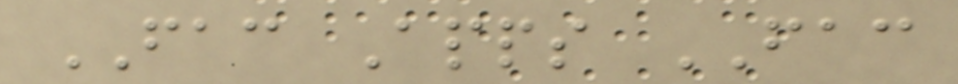FAC Apps FAC
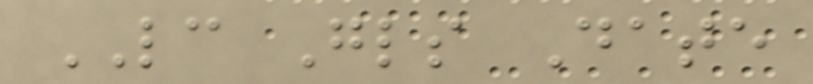LC Gls Date
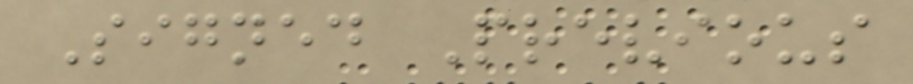Signed Previous
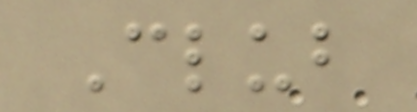Club
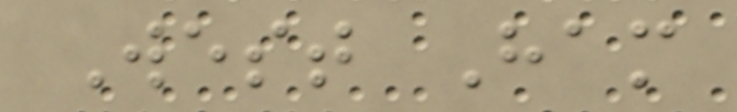West Ham
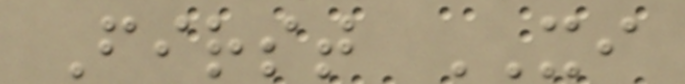First XI
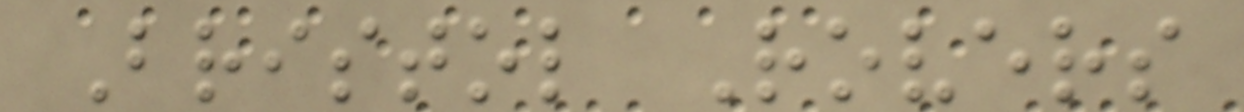Bristol Rovers
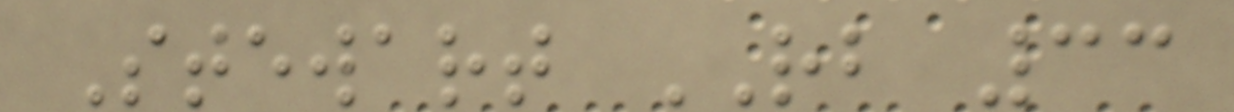Stewart RB 33
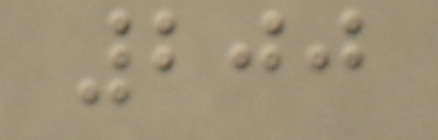200
